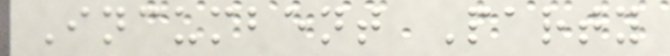Incumbent Party
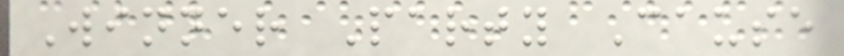Winner Party Cause
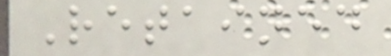Retained
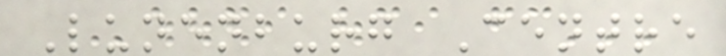Lunenburg Centre
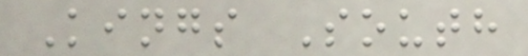Kings South
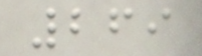269
